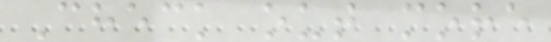Check out more
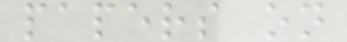papers on
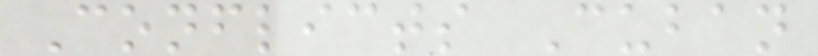Conflicts Cuban
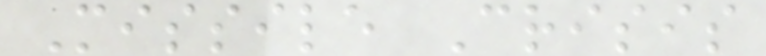Missile Crisis
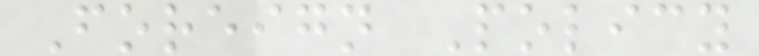Foreign Policy
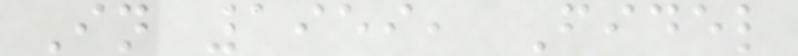In 1959, Fidel
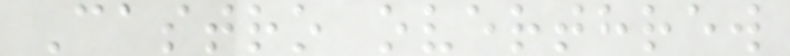Castro overthrew
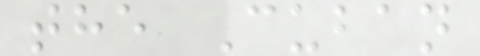the Cuban
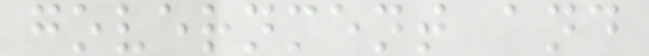government and
